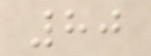80
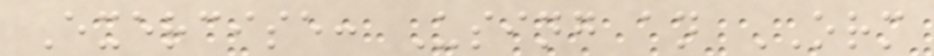Exercise: Using an ORM
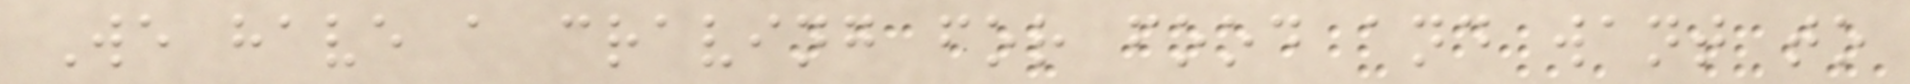We have a craving for food and want to
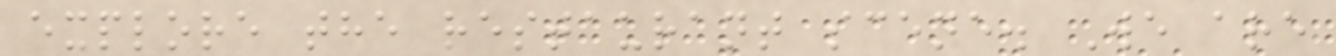explore the restaurant scene. We are
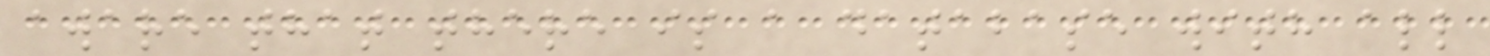aware that there is a database with all
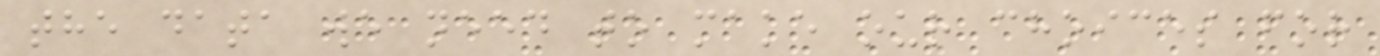the data we need to make our choices for
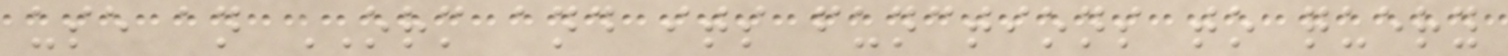use an ORM and its functions to query
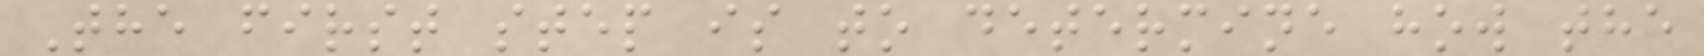The first step is to determine how the
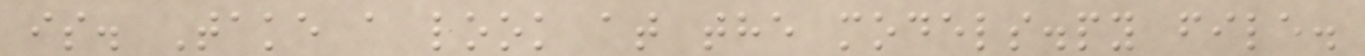is. Take a look at the models.py file.
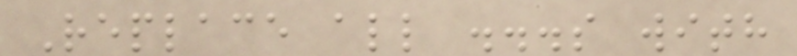Replace all ...s with
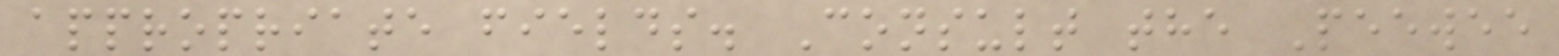appropriate fields. Consult the Peewee
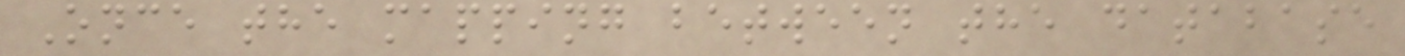Once the mapping between the database
